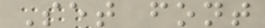Set font
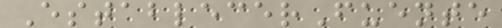EstablecerFuente
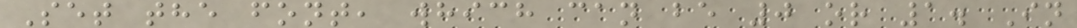Set the font, which can be 0 or 1. In
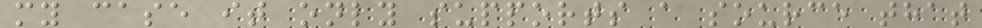my case it only supports a source that
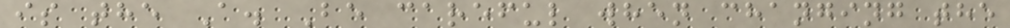is the A. Be careful when changing the
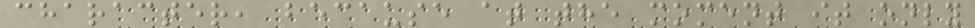character, because at the moment it only
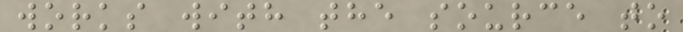works with the source to
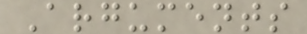Arguments
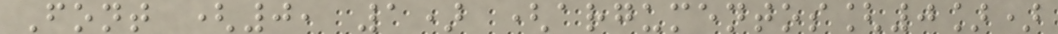Font (0, 1) (argumentos[0])
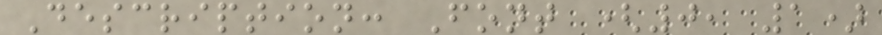Description: Font (0, 1)
